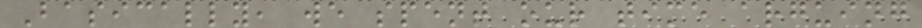Basically, we spent our time arguing
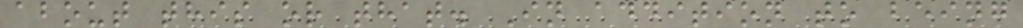about this or that. In addition to being
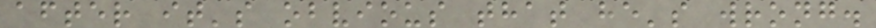after it's obvious that he's wrong.
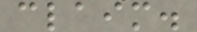claim.
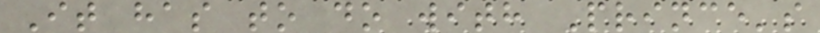It has to do with Prince's
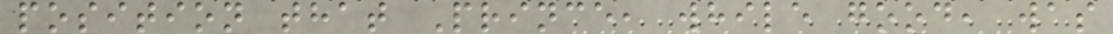position that Prince, while good, was
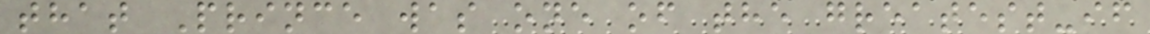that Prince was one of the greatest-if
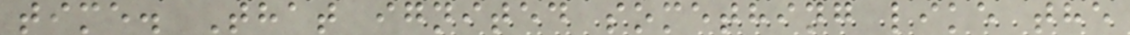time. That ignited something like the
